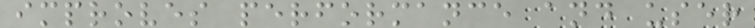improves performance and user
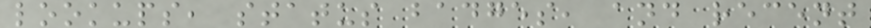lookups, status badges, and recent
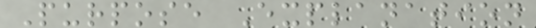Purpose Explanation
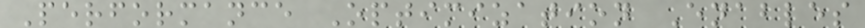Performance Optimization Enables
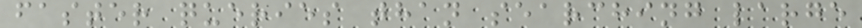faster queries than searching large
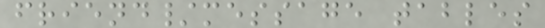friend/message tables
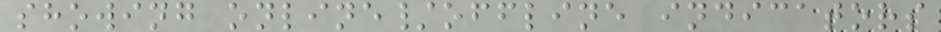showing online/offline indicators
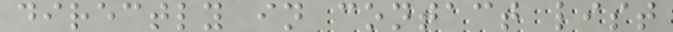directly in contact list
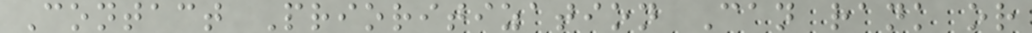Contact Prioritization Can rank or
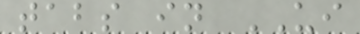tabs in UI
